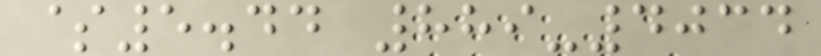$5.44 889-4034
